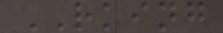RKING
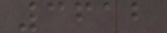3612
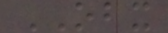OBX
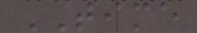TIME
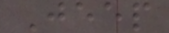Jeep
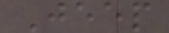Jeep
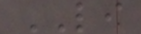LI
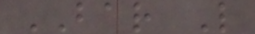BAR L
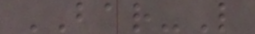BAR-L
